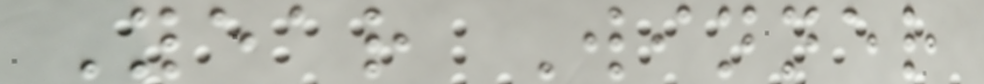Year Winner
